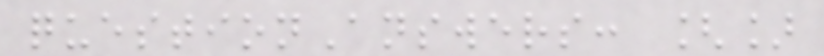questionAnswers: []
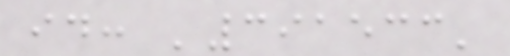id: '391533'
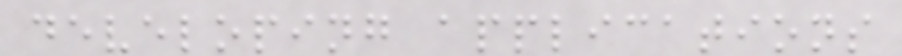developing applications
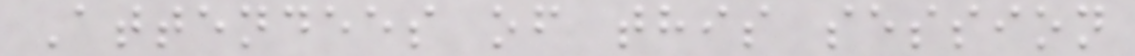Attendees of this session
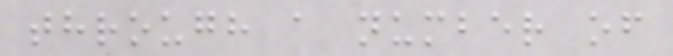through a number of
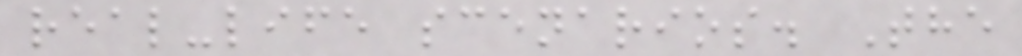real-life scenarios. The
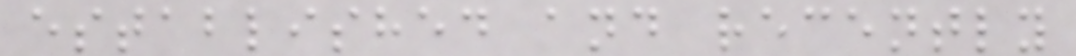established and recently
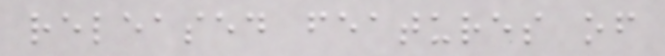released features of
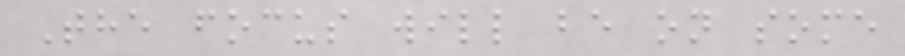The focus will be on some
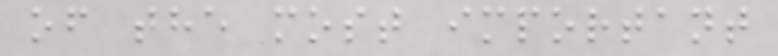of the most important
